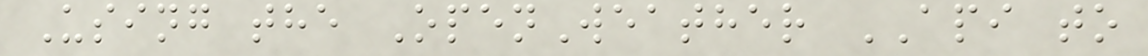Using the OpenWeather API to
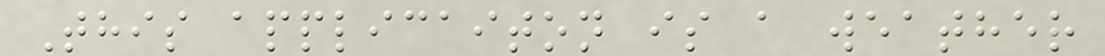This applicaiton is a weather
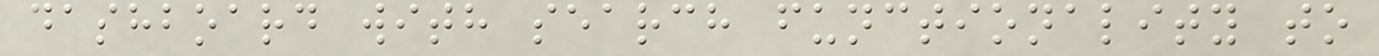dashboard with search functionality to
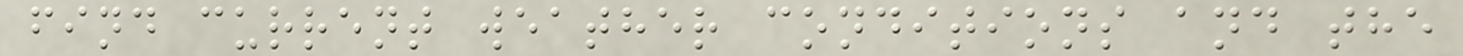find current weather conditions and the
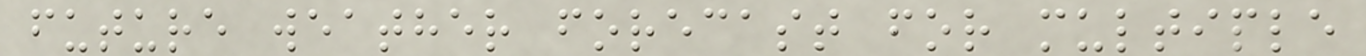future weather forecast for multiple
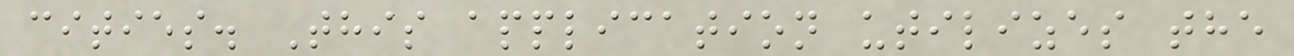cities. This application utilizes the
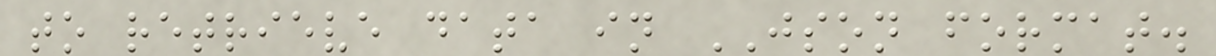to retrieve data in JSON format.
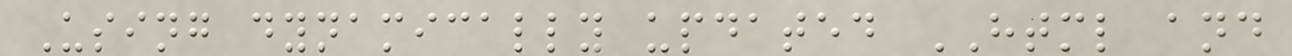Using dynamically updated HTML and
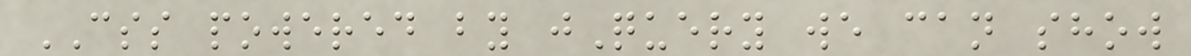CSS powered by jQuery we can show
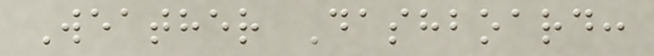Weather Dashboard:
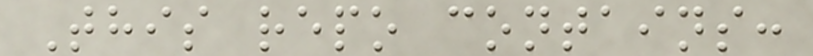This repo contains:
